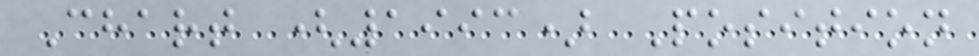Chart (1993) Position
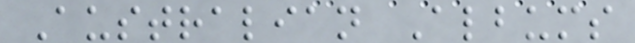Australian Albums
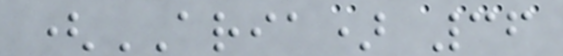(ARIA) 36
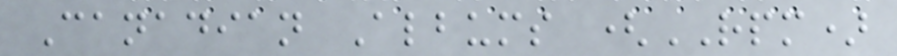Canadian Albums (RPM)
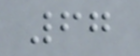67
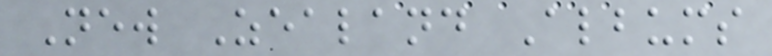New Zealand Albums
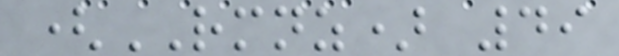(RMNZ) 49
